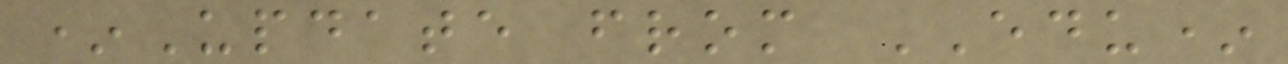*Update from EDU*
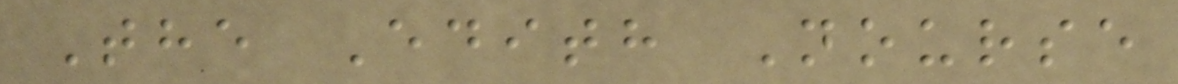The Edith Nourse
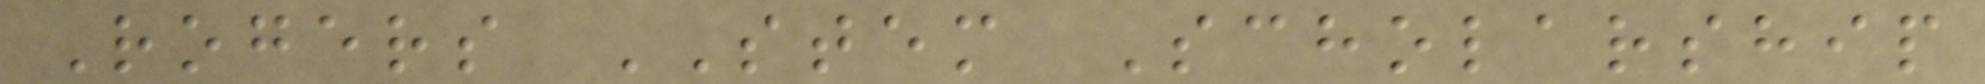Rogers STEM Scholarship
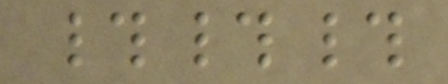###
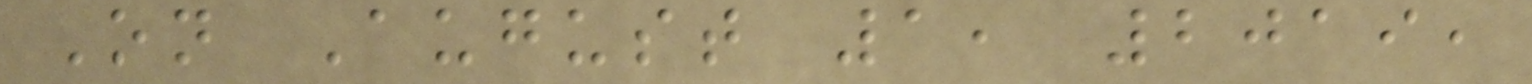On August 1, 2019,
